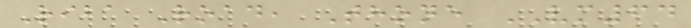Riba Road, Thone VM64
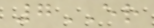7ER
